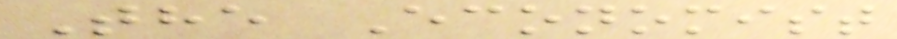The Economist
